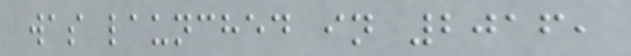was launched in 2016,
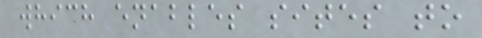which enables sites to
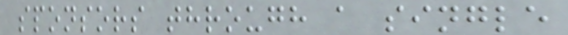sponsors through a single
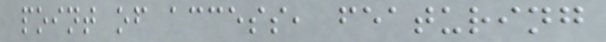point of access, featuring
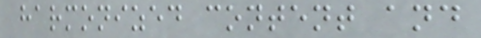harmonized content and
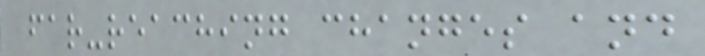far-reaching changes and
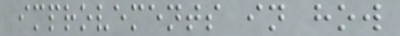improvements in how
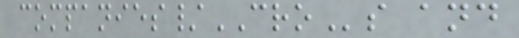companies/CROs and
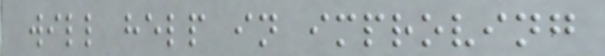will help in improving
